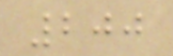200
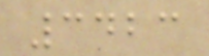3423
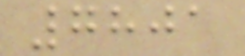7801
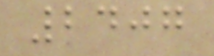2407
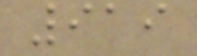919
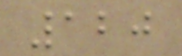120
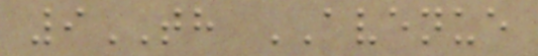9TH AVENUE
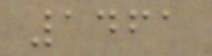1461
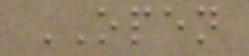OPEN
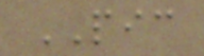PIC
